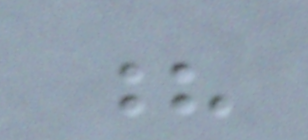?
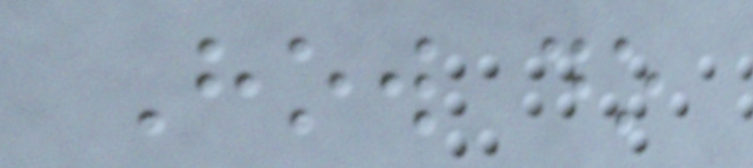How do
